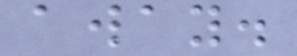away.
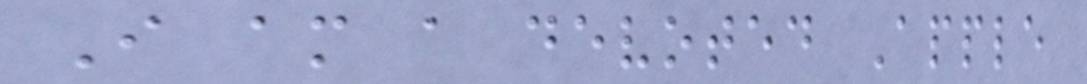I am a devoted Apple
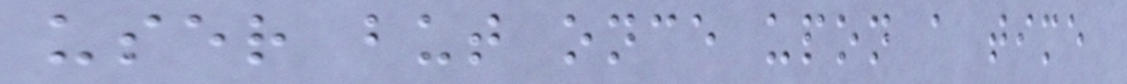user but once upon a time
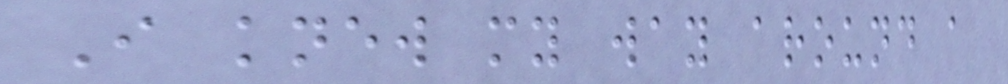I knew my way around a
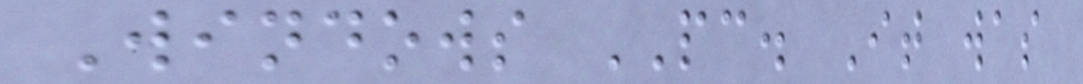Windows PC. It was
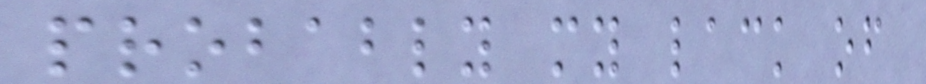probably my lack of
